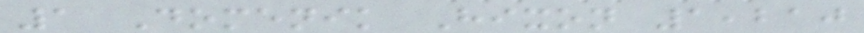1 Domenik Hixon 1,210
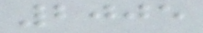2005
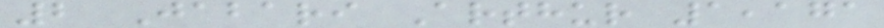2 Jabari Arthur 1,171
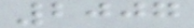2007
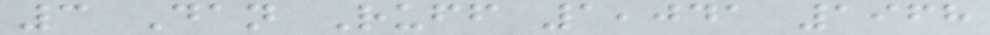3 Dan Ruff 1,041 1968
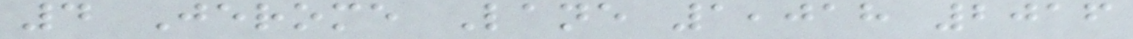4 Jerome Lane 1,018 2016
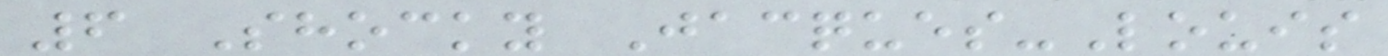6 Shocky Jacques-Louis
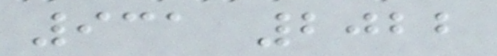931 2022
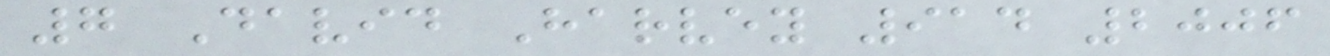7 David Harvey 914 2006
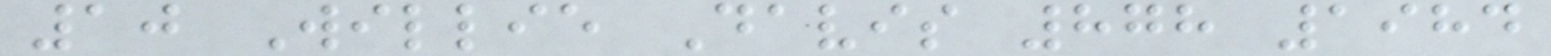10 Willie Davis 878 1984
